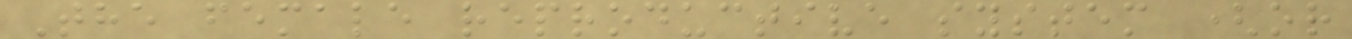The female reproductive system (or
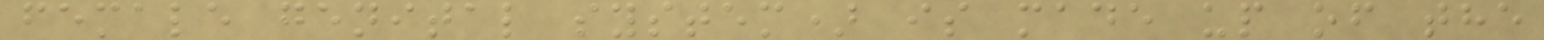female genital system) is made up of the
